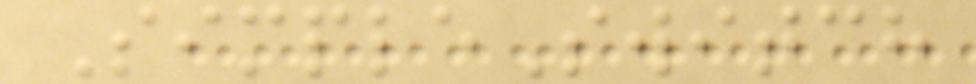SimpleSwitch
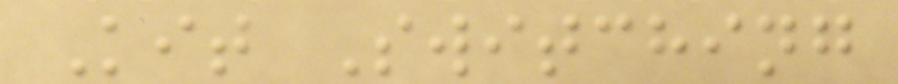Kit Switching
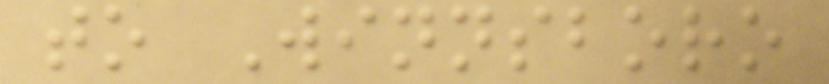to Winnsboro
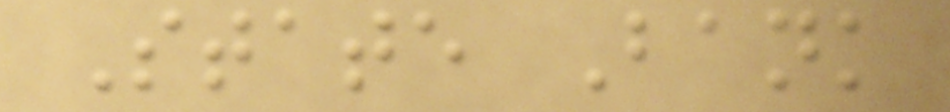State Bank
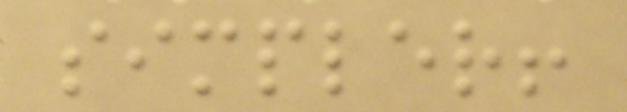simpler!
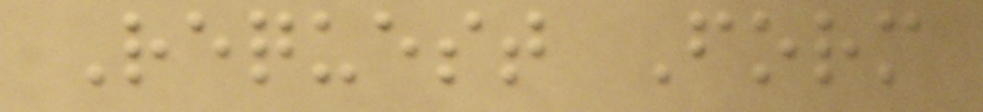Request Form
